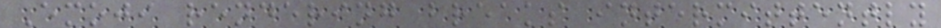Emoji rendering breaks intermittently
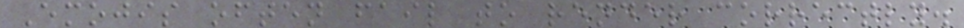Emojis often fail to render correctly.
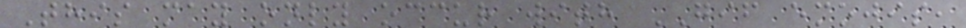This may only occur with GIF emojis,
